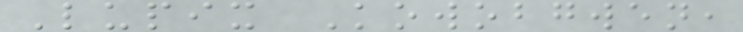Lupix Kowobgwen,
